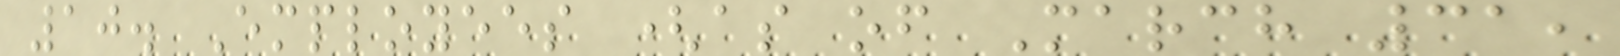10. Employees (as of March 31,
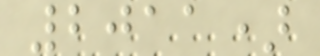2011)
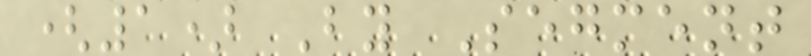(1) By Segment
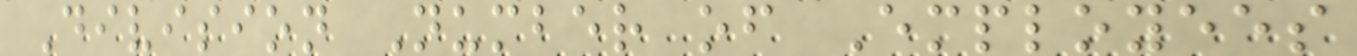Division Number of Employees
